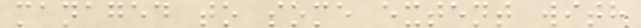managed to some extent with
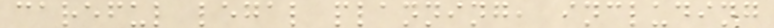careful legal planning, including
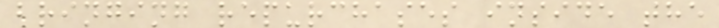bringing repurchases inside the
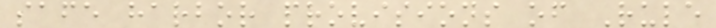safe harbor provisions of Rule
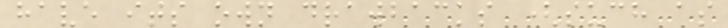have its own drawbacks (such as
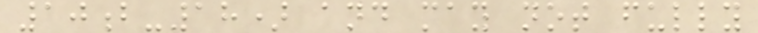10b-18) and may not fully
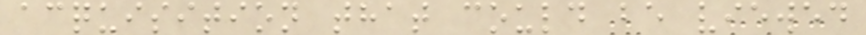acquisition that could be viewed
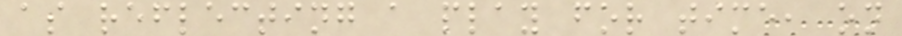as reflecting a play for time, on
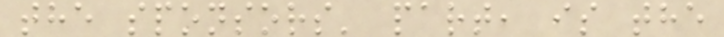the sponsors' part, is the
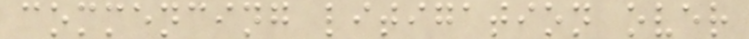commencing litigation over
